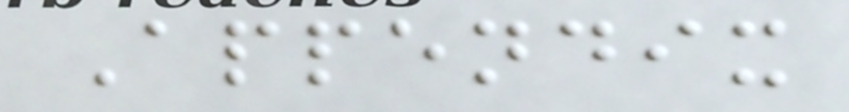Appendix
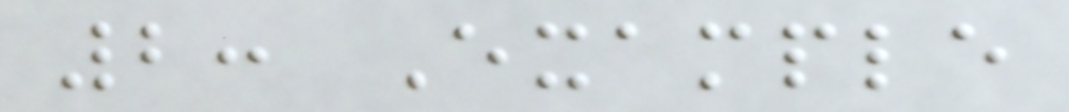2: Example
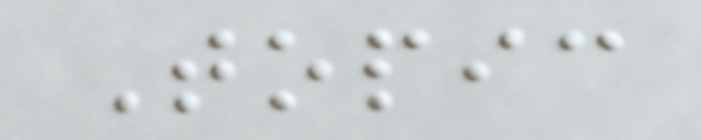Topic
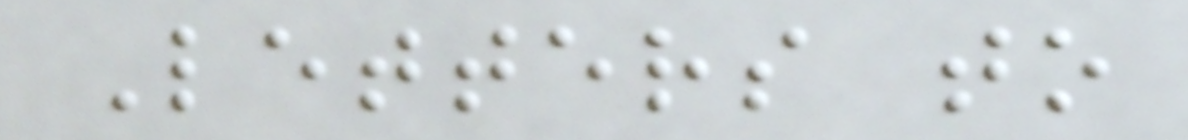Letters to
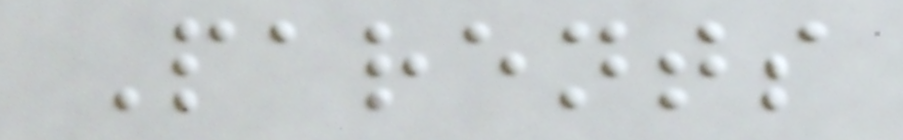Parents
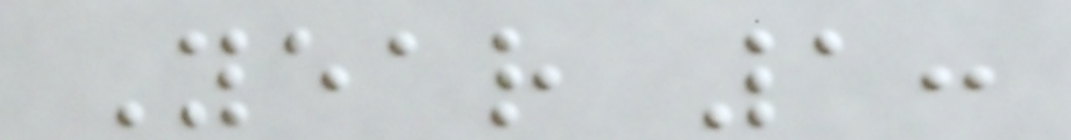Year 1:
